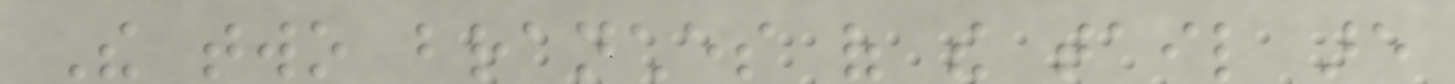The two branches of the tail are
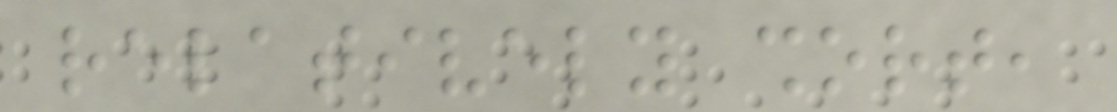relatively short,
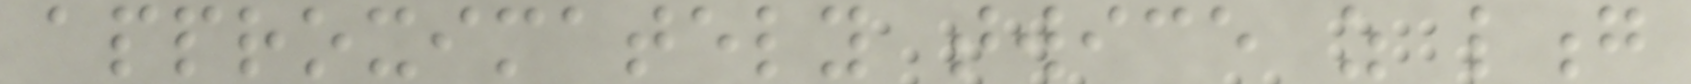approximately twice as long
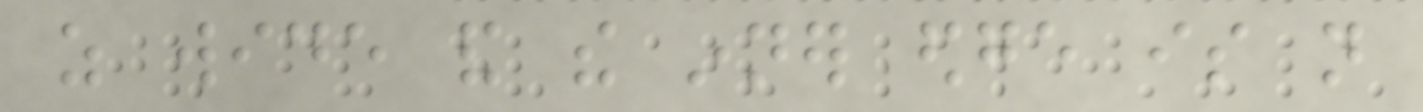as wide and the inner edge is not
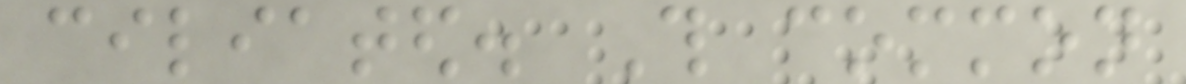ciliated. This common
